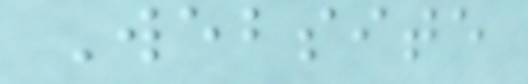Website
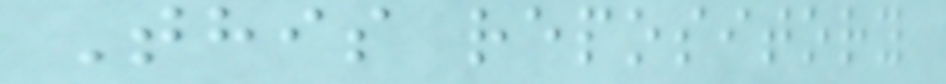This repository
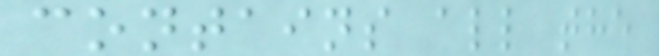contains all the
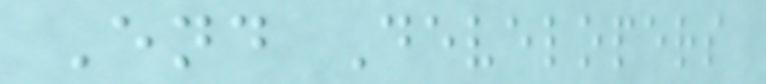End Developers
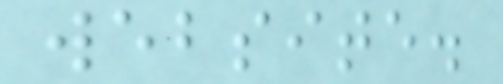website.
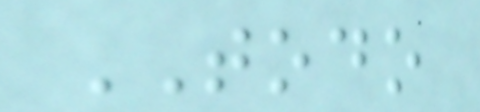TODO
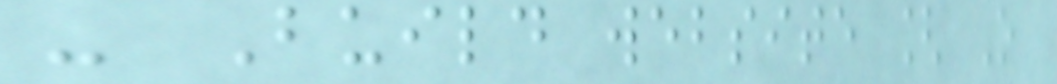- Build website [ O
